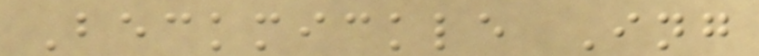Beckmickle Ing
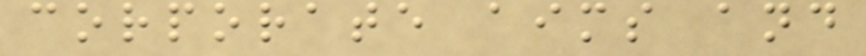corporate aims and
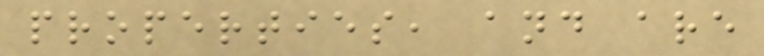properties, and are
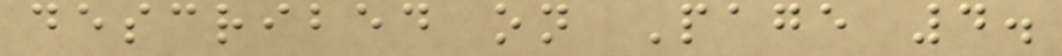described on Page 4.
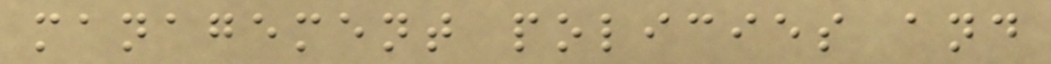management policies and
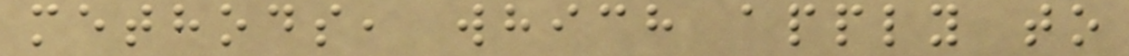methods, which apply to
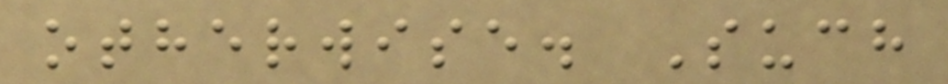otherwise. Such
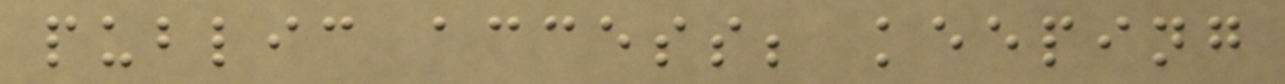public access; keeping
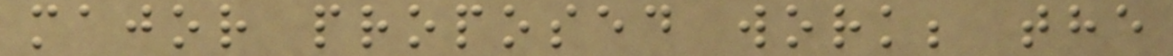major proposed work; the
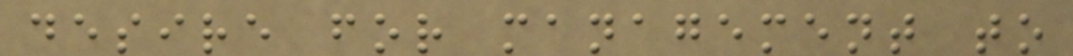desire for management to
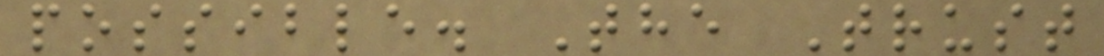possible. The Trust
